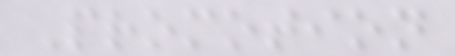Promotion
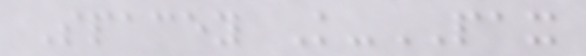Spacey K-PAX
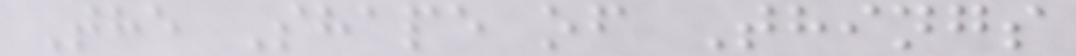The Shape of Things
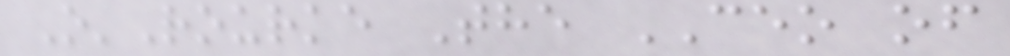O'Rourke The CEO of
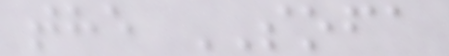the SOFA
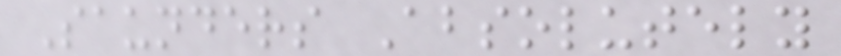Saunders Absolutely
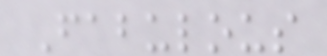Fabulous
